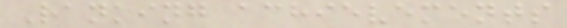Ranking achievements
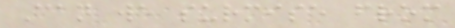Can we surmise from
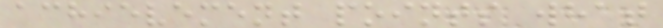achievement points what
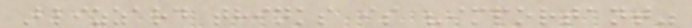Blizzard thinks is "important"
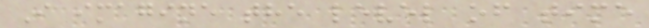I imagine the level of time
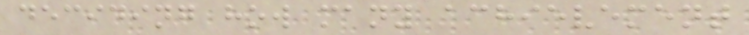deciding how many achievement
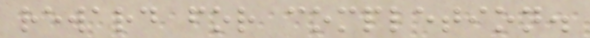reward for completion.
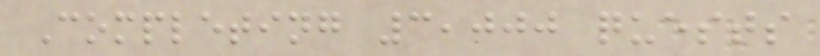Completing 3,000 quests
